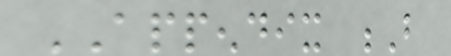APPENDIX B
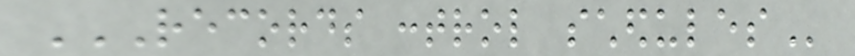RECORDS CONTROL SCHEDULES
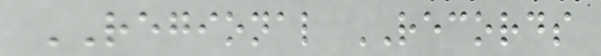REGIONAL RECORDS
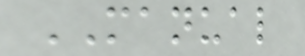MANUAL
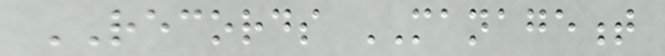RECORDS MANAGEMENT
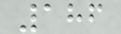186
